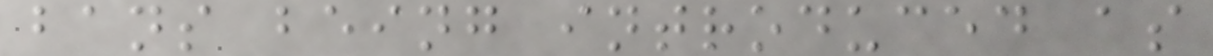bans being introduced as
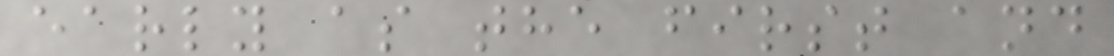early as the first and
